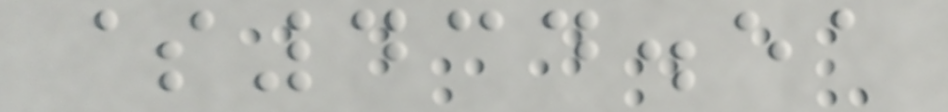$434.51
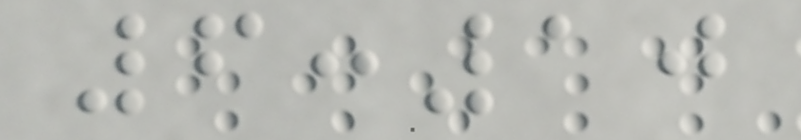6:10
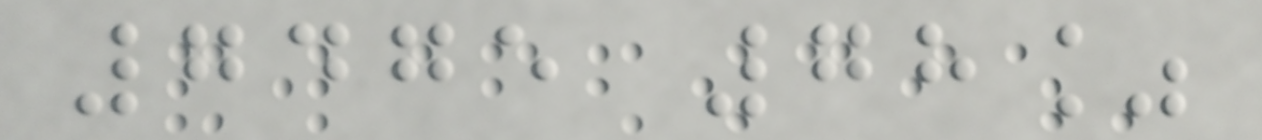7475 78%
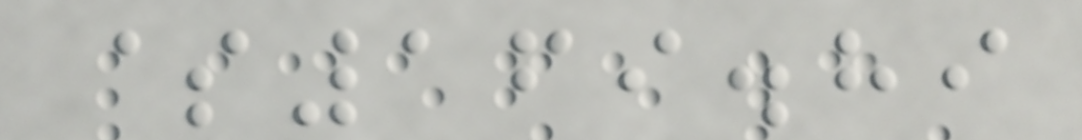$169.89
